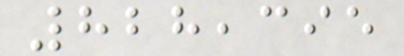828,395
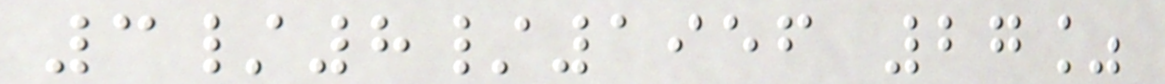3/8/1956 27%
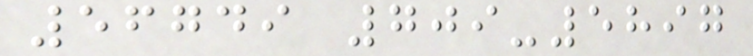56749 709-5897
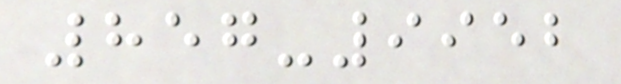857-9952
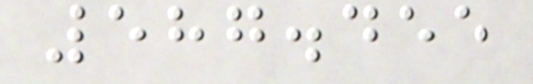587.455
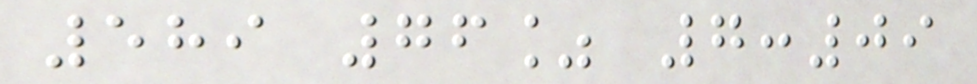589 76% 7:09
